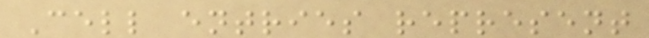Cell entries represent
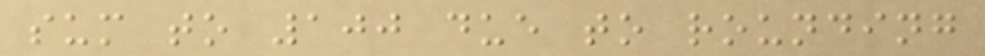sum to 100 due to rounding
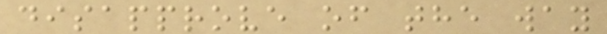disapprove of the way
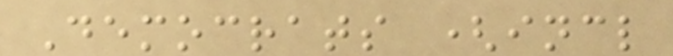Democrats (incl
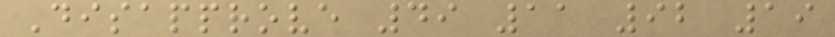Disapprove 49 11 92 19
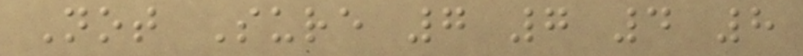Not Sure 7 7 4 8
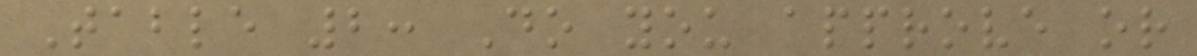Table 2: Do you approve or
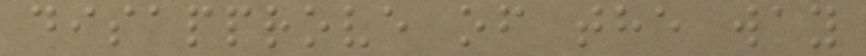disapprove of the way
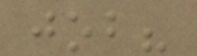job?
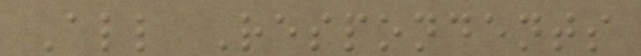All Respondents
